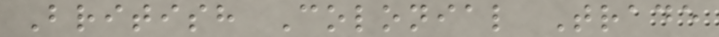British Colonial Trade
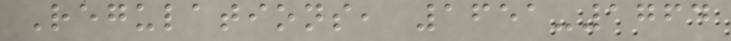Regulations, 1651-1764
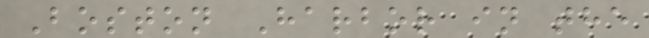Boston Harbor in the
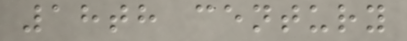18th century
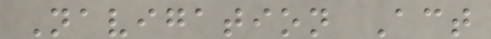Navigation Act
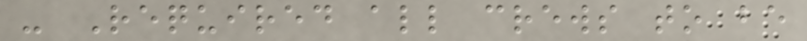- Required all crews to be
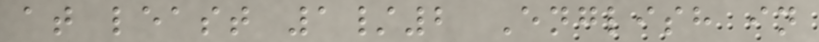at least 1/2 English in
